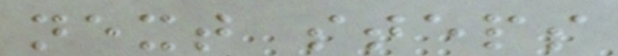next steps
